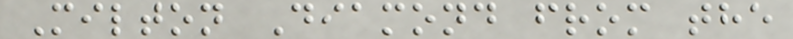Milton Diamond from the
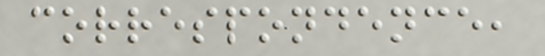correspondence,
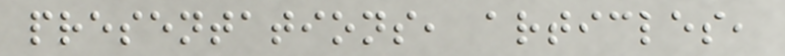presentations, articles,
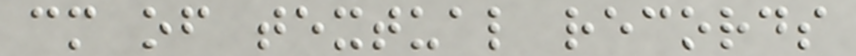cm of textual records
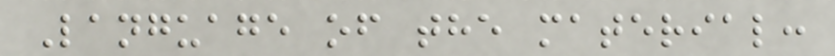Language of the material:
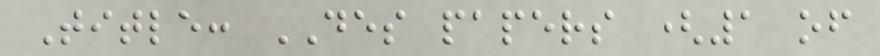Title: DES papers (1 of
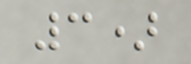3)
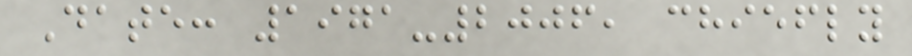Date: 1971-2006, chiefly
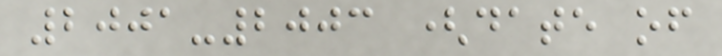2001-2003 (date of
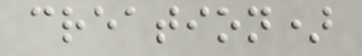creation)
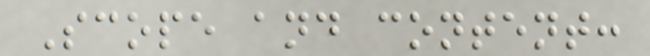Scope and content:
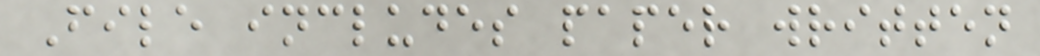File includes paper written
